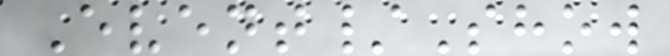Event/Show
